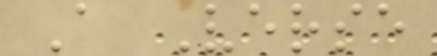A Verse
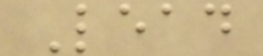Lead
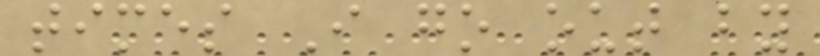times I go out by
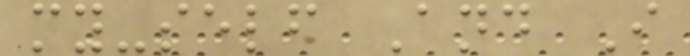my-self And I
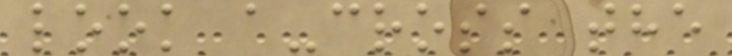look a-cross the
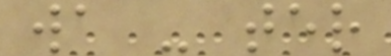wa - ter
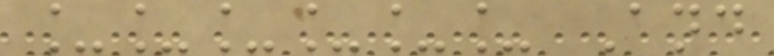______ And
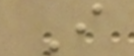I
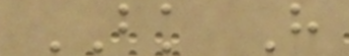BK H
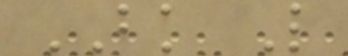BK L
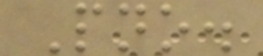Pno.
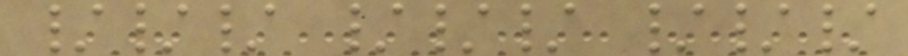/// /// ///
